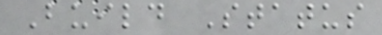Build Status
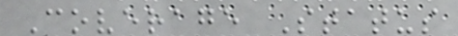Coverage Status
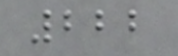222
